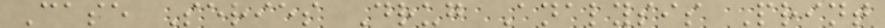Case Series Drug Analysis Print
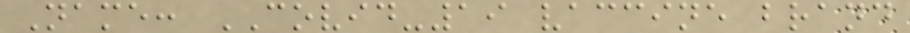Name: COVID-19 vaccine brand
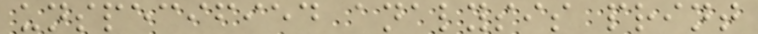unspecified analysis print
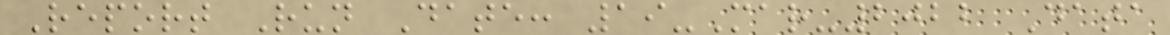Report Run Date: 19-Mar-2022 Data
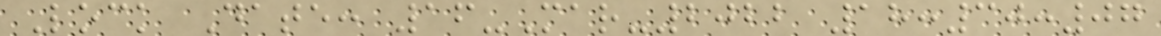Lock Date: 16-Mar-2022 18:30:07
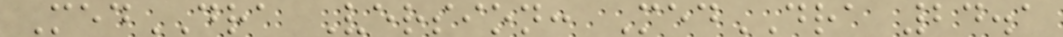MedDRA Version: MedDRA 24.1
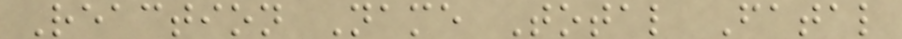Reaction Name Total Fatal
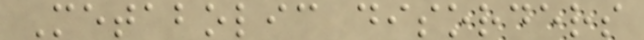Metabolic disorders
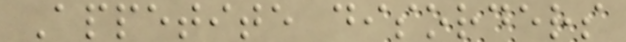Appetite disorders
